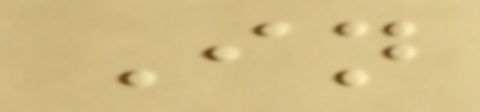In
